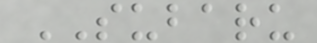SUBARU
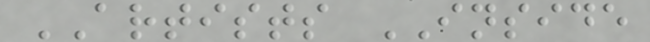ARTISTS INSIDE
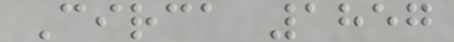Circa 1857
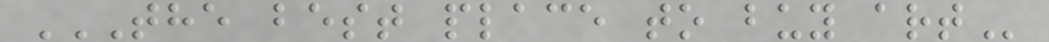THE BEST PLACE TO BUY ART
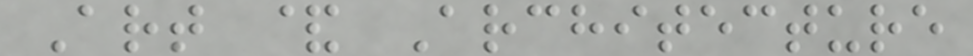Art & Architecture
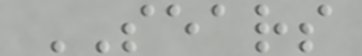SEARS
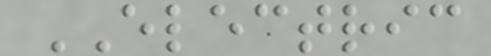ELECTRIC
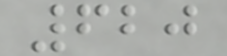620
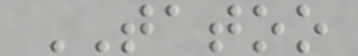TATOO
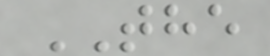THE
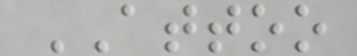ATTOO
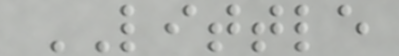LITTLE
